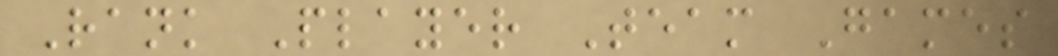Rank Player Team Games
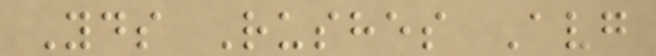Yds Rushes Avg
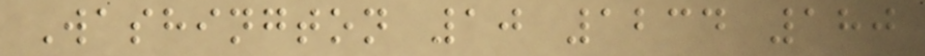Washington 10 1234 180
